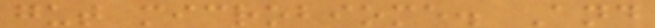gut microbiome. And
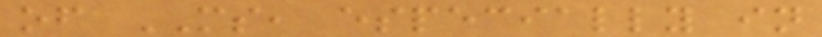of MS, especially in
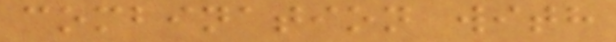combination with
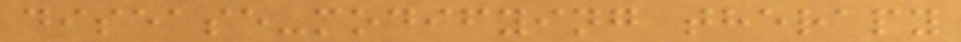disease-modifying therapy
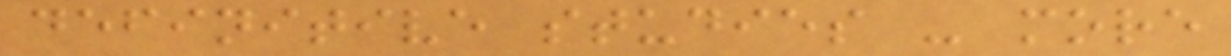definitive studies - more
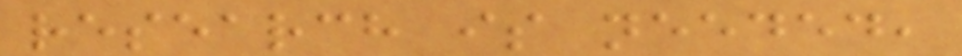research is needed,
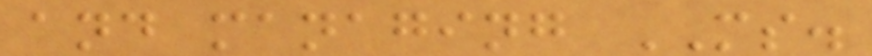and managing MS.
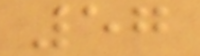57
